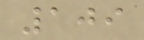109
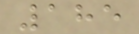185
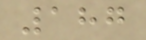187
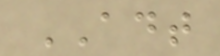ADT
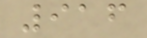916
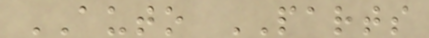AUTO PARTS
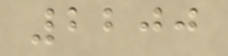2200
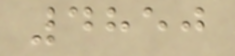4850
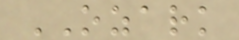OZARK
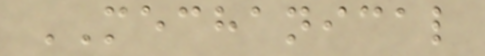MECHANICAL
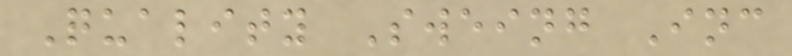Quality Sweing Inc
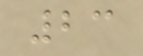23
